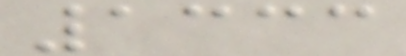1333
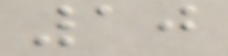10
